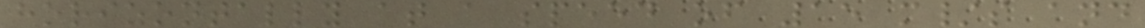horizontally at a speed of 15 m/s and
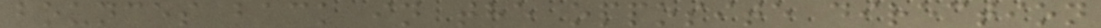bounces back in the opposite direction
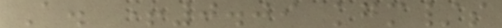A. +0.09 kgm/s
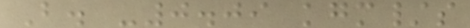B. -0.09 kgm/s
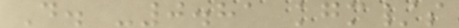D. -0.81 kgm/s
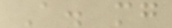A. mg
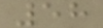58
